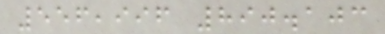556,996 890.103
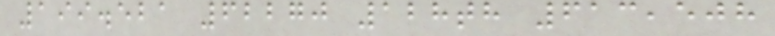199.521 62270 128th 613,508
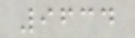9634
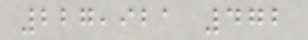227,921 472
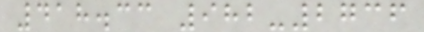418.33 982-2736
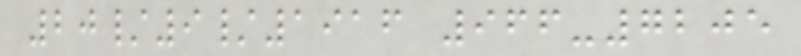20/9/1916 966-7205
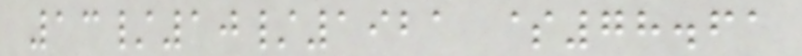13/10/1921 $78.61
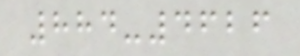884-4626
